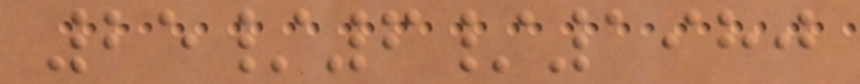25/6/1980
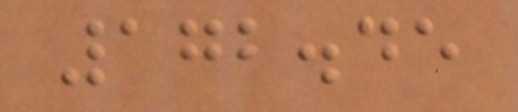172.45
